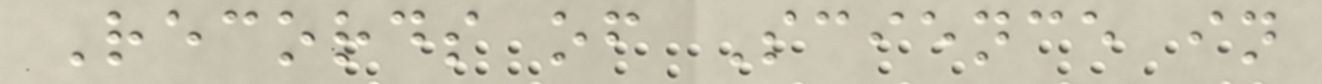Records of Science in
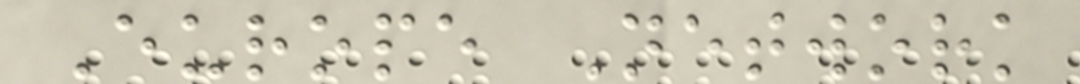Europe Network
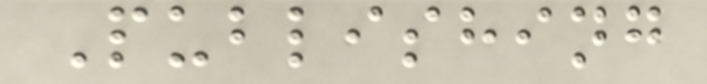Publishing
